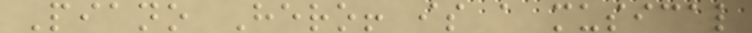Piano Hero! is a musical
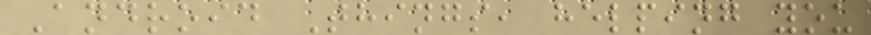Android Things, helping you
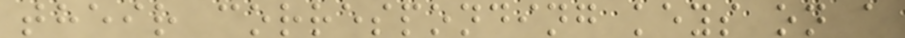their corresponding keys on a
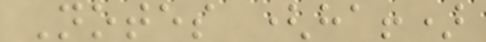Notes (ha!)
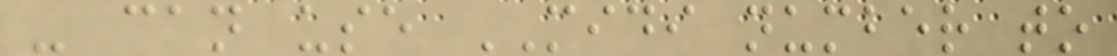- can use MIDI number to
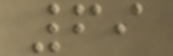69
